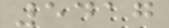5417
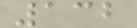132
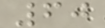60
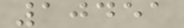10451
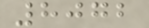8072
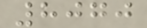8070
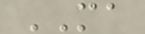MA
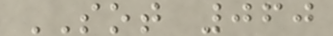SOT 060
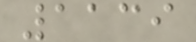1139
